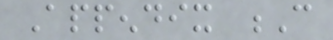Appendix C
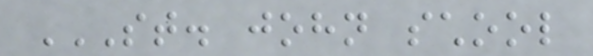ST. JOHN SCHOOL
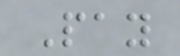Pay
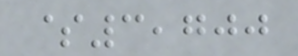$3,700
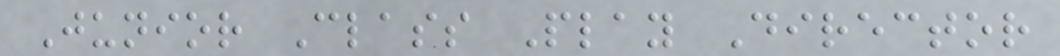Junior Class Play Director
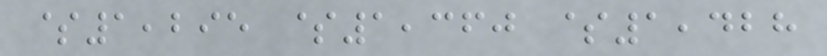$1,295 $1,360 $1,428
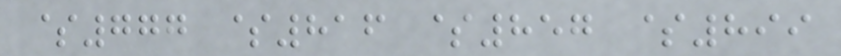$777 $816 $857 $899
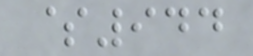$944
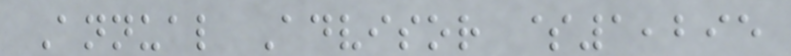Annual Advisor $1,295
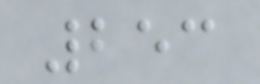253
